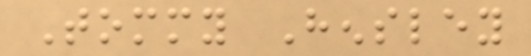Tommy Hensley
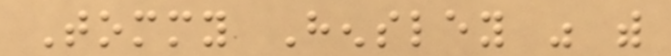Tommy Hensley was with
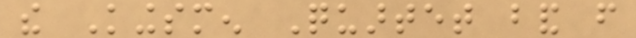the Kingsmen Quartet band from
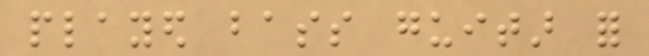played bass guitar for
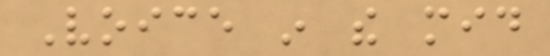Voice in the mid
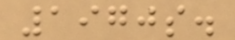1970s.
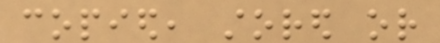copied, stored or
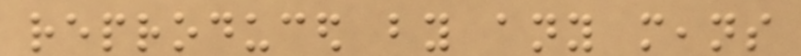reproduced by any means
